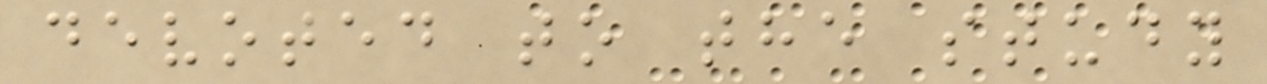devoted to the study
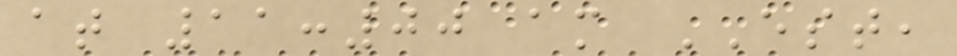at 11:00 am EST,
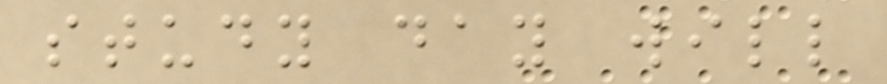study day will
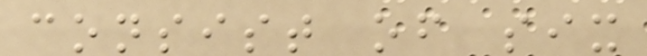consist of six
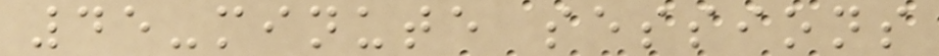45-minute sessions
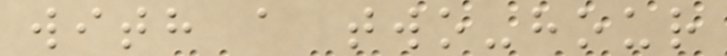with a two-hour
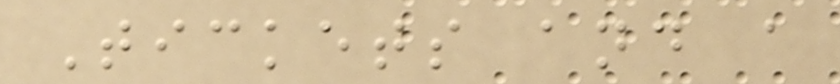Tickets and a
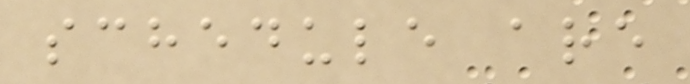schedule are
